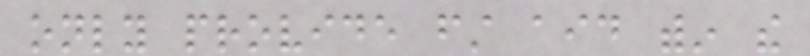only provide first aid within the
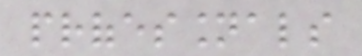professionals
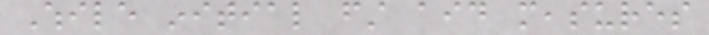While initial first aid measures
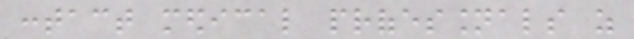contact medical professionals as
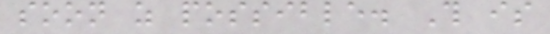soon as possible. This is
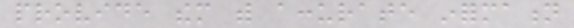provide them with accurate information
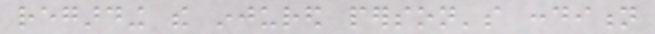regarding the injured person's condition
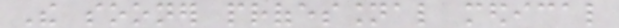The sooner professional medical
